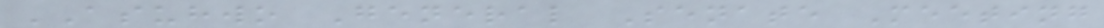ASUHWO General Senate Meeting
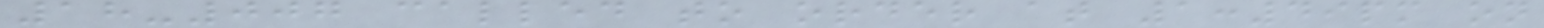18-007 called to order at 1:49pm on
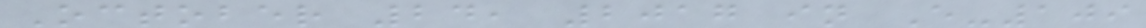October 24, 2017 in E-109
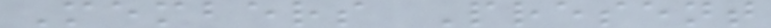Members Present
